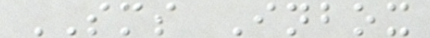SMS Inbox
